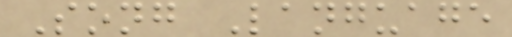Song Language
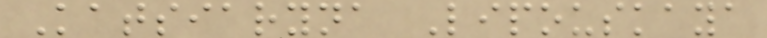Katsiaryna Lipouskaya
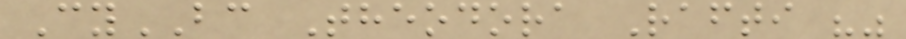CyBC Theodora Rafti ""
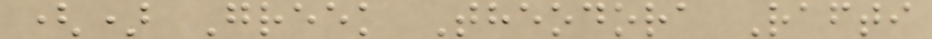() Greek Theodora Rafti
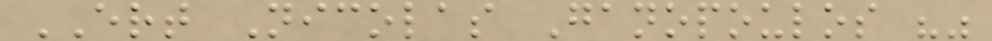ERT Nicolas Ganopoulos ""
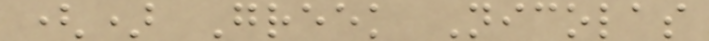() Greek Nicolas
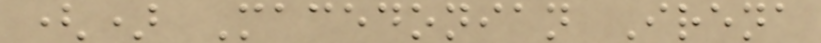() Macedonian Irena
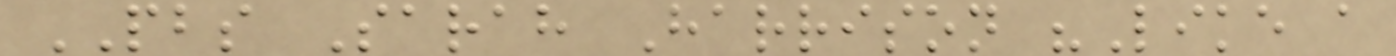PBS Sarah Harrison "Like a
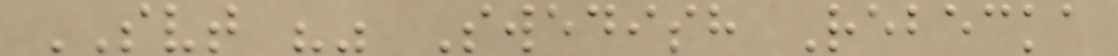SVT "" Swedish Rebecka
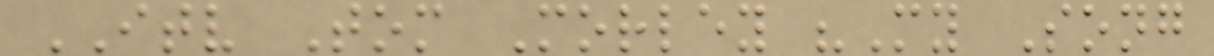ITV Tom Morley "My Song
